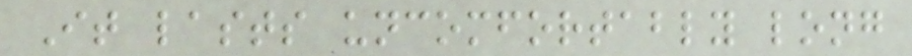It lasts uncomfortably long
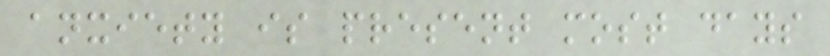anxiety is present most days
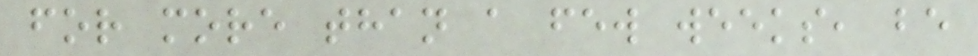for more than a few weeks, be
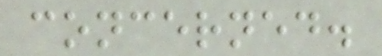concerned.
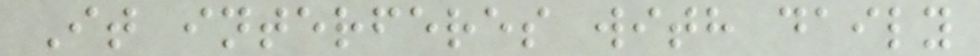It interferes with daily
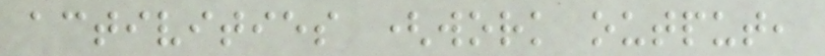activities (work output,
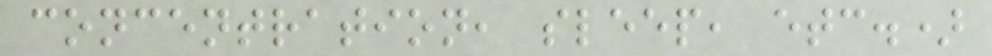concentration, sleep, etc.)
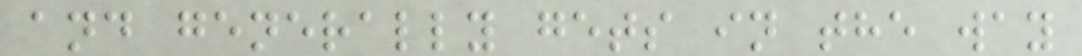and generally gets in the way
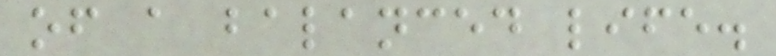of a balanced life.
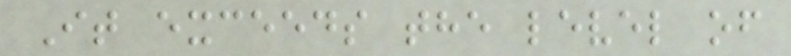It exceeds the level of
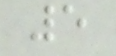5
